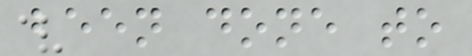been done to
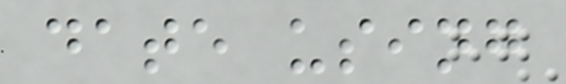date using
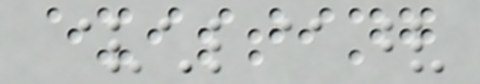existing
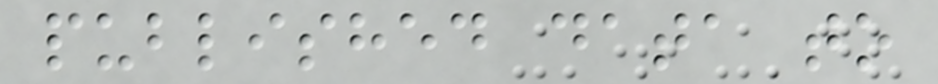published data to
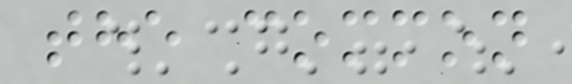the common
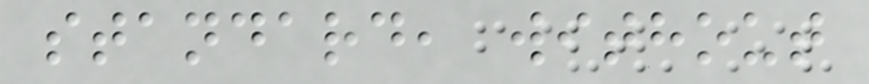standard, without
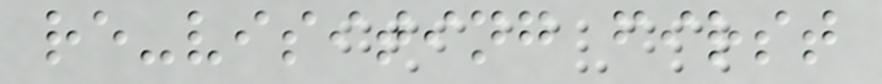re-visiting first
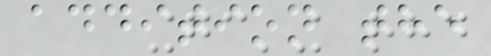addition the
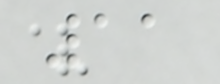11
